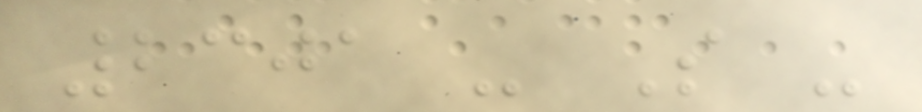2301 - S -
